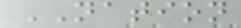NATION
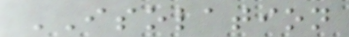ISOLATION
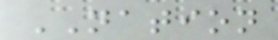NATION
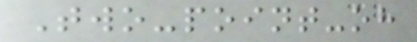Two-point-oh
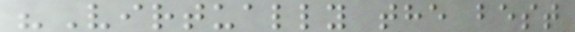"Virtually the best
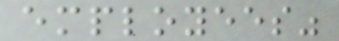employees"
